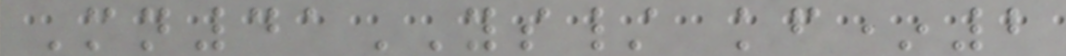Mn41YS/ kf*2
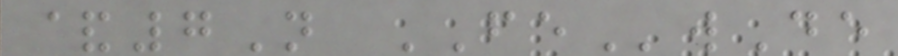&7N FEwDe
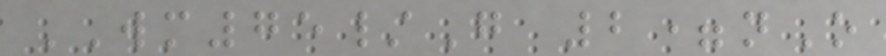WM75/G 2=nO
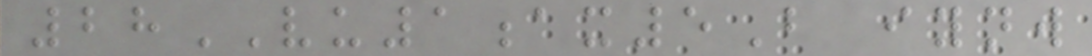28VU1ax5B iynw
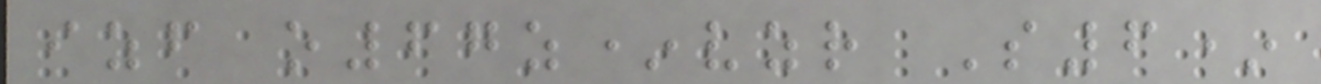izf o67z*vzr S6*
